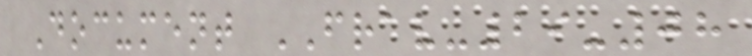Document FRAV-29-08
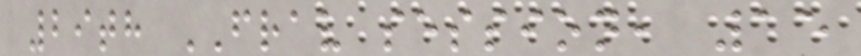29th FRAV session, 15
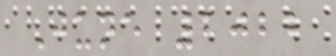June 2022
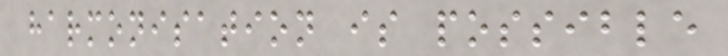harmonisation is possible
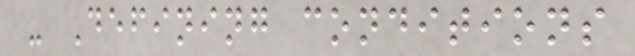- Defining conditions
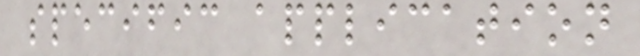specific application
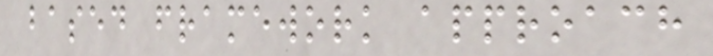based framework approach
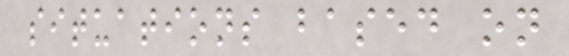situations based on
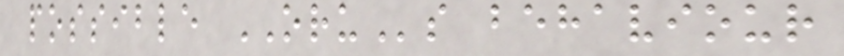possible ORUs behaviour
